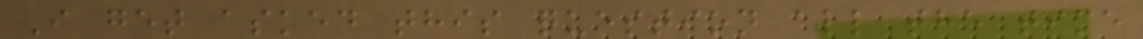I get asked this question all the time
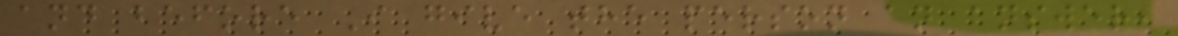and before I give the person an answer,
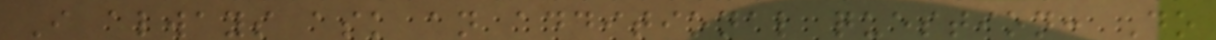I always ask an additional question: Do
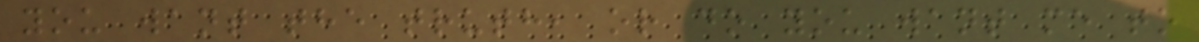you want the truth, or do you want me to
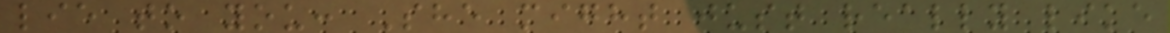lie to you: She might just really like
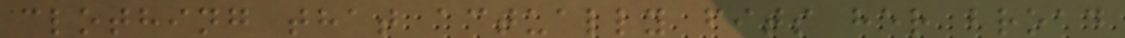clothing that actually fits her broad
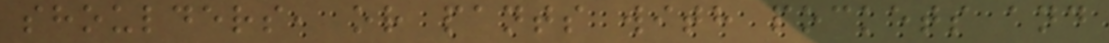shoulders, or pants with pockets and
